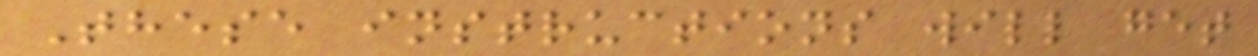These instructions will get
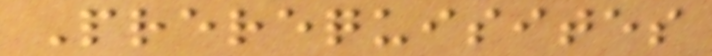Prerequisites
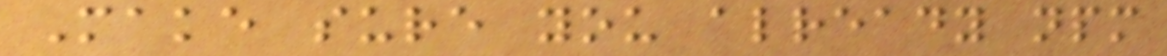Make sure you already npm
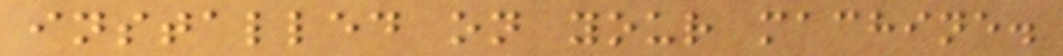installed on your machine.
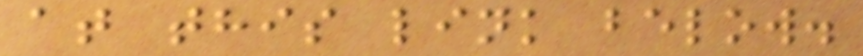at this link below.
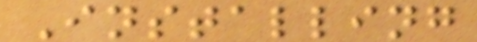Installing
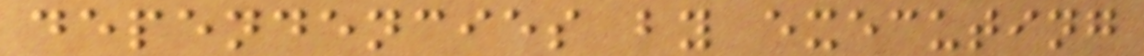dependencies by executing
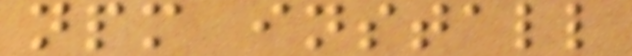npm install
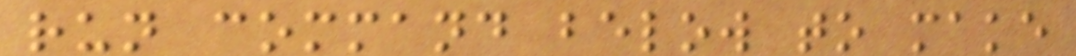run command below to make
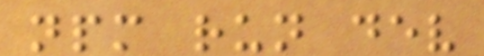npm run dev
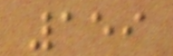159
